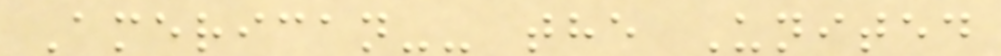American-- the United
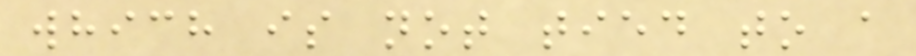which is not tied to a
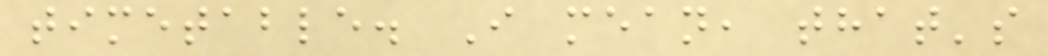timetable. I mean, that's
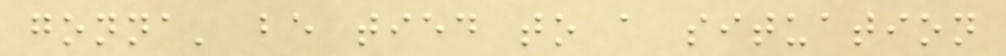gonna' be tied to a situation
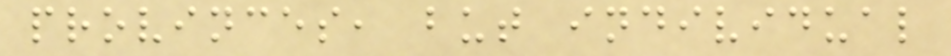provinces, but individual
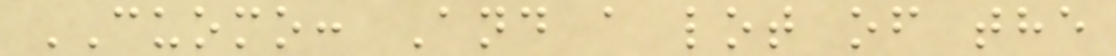CUOMO: And a lot of the
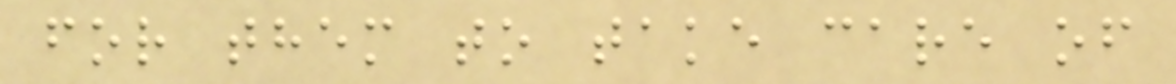for them to take care of
